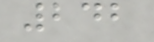242
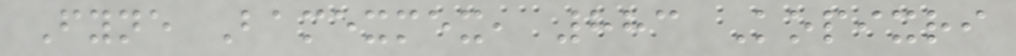Fyne Bamexmex, 883 Kopixri
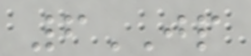6JP
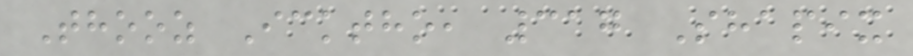Thooz Icktho, 317 Shapix
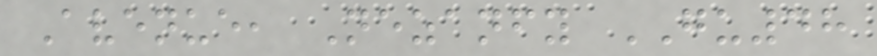Avenue, Nezanfy GU48
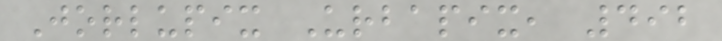Jorlupix Urbapix, 492
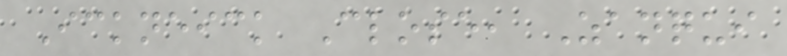Ickneick Close, Zanqui
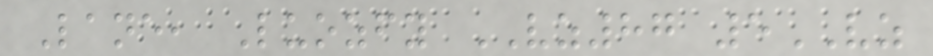Lane, Luozfy VZ87 5VZ
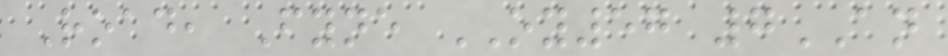Road, Fyne OY57 7AN
